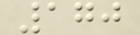170
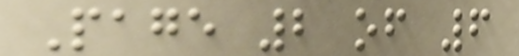Page 2 of 6
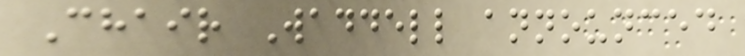Chair Waddell announced
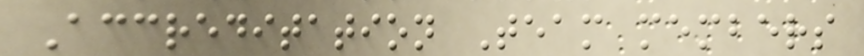Accreditation Team members
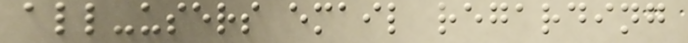all-users email regarding
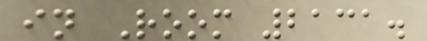in Room 2131.
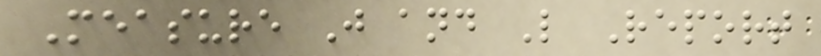Measure J and L Report
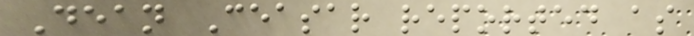Dean Ceasar reported as
